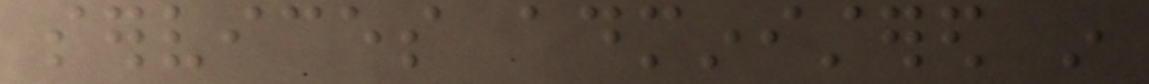services administered in
